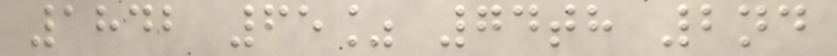1842 65% 74th 2nd
